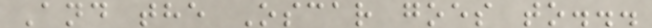And the Oscar goes to...
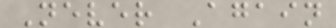Never Again
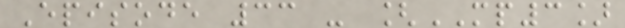Episode 33 - [MP3]
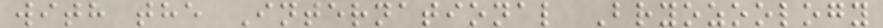with the International Bryozoology
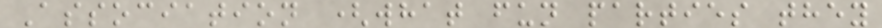Association (what fun parties they
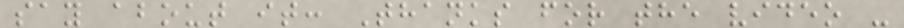say about it: Thanks for the video -
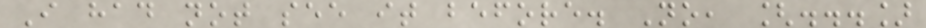I had not see it before. No, [...]
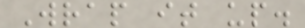Wrap it up.
